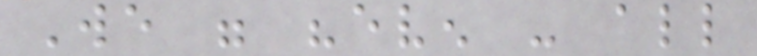We were "even - all
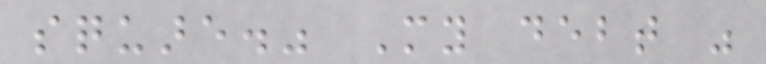square." My debt was
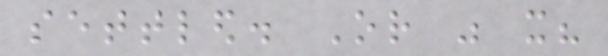settled. Or was it?
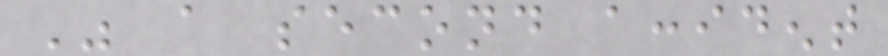Was a second accident
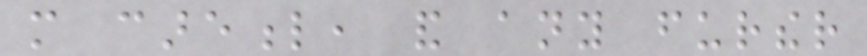more careful, and any further
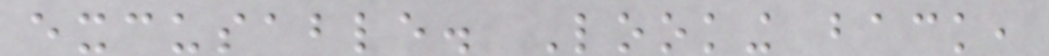excusable. Looking back,
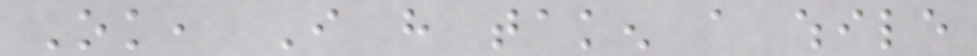Ok, I have taken a while
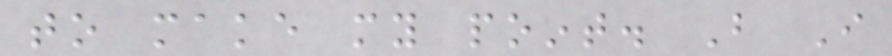to make my point. But I
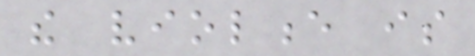the violence is
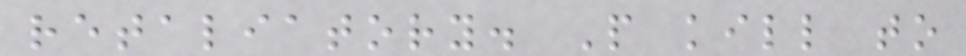retaliatory. People kill to
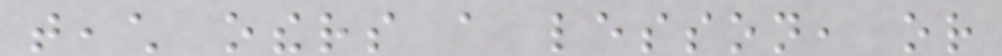teach others a lesson, or
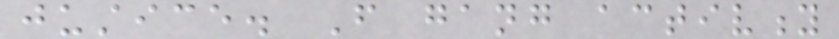justice. From gang activity
